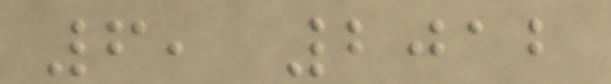6, 2012
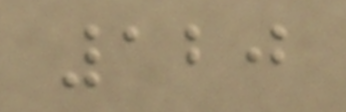120
